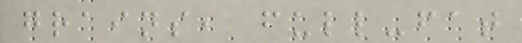grains, full-fat
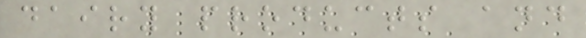dairy products and
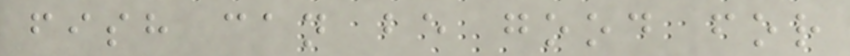fish can be good for
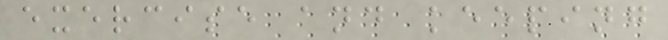exercise and keeping
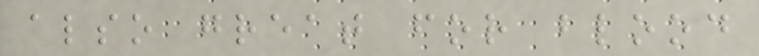also great for blood
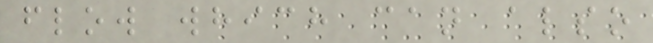flow which can also
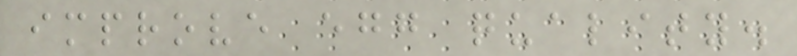improve egg quality.
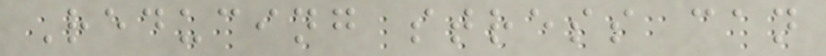Reducing stress can
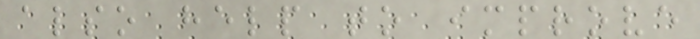also help to improve
